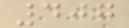407
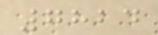7824
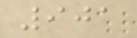901
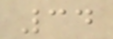34
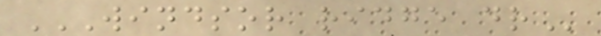WINDSOR RIDGE DR
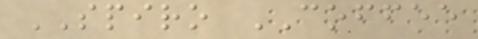SPIRO COFFEE
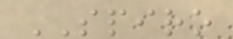SPIRO
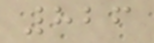826
